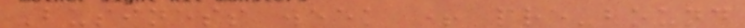Business week + pre-bound
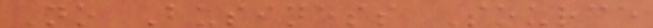No Business Source
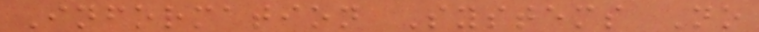Information Systems No
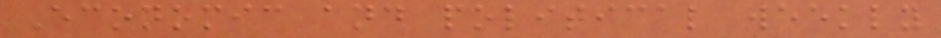Economic and political weekly
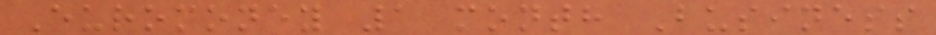Euromoney 1 month Business
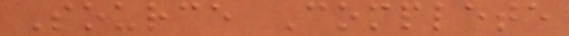Source Complete
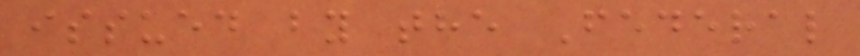issued by the Federal
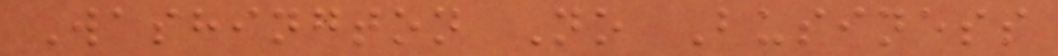Washington No Business
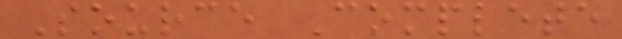Source Complete
